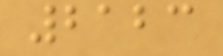2123
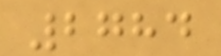2784
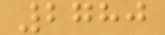2780
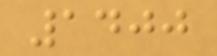1400
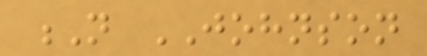N JOHNSON
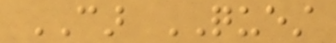CAR QUEST
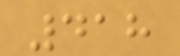418
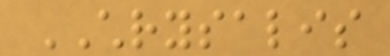CHRYSALIS
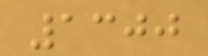1300
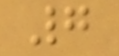7
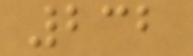232
